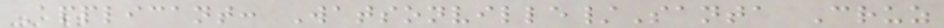Applicant: Watsonville/Santa Cruz
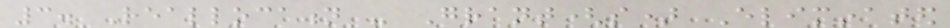3. Reallocation - Grant(s) Eliminated
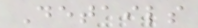Details
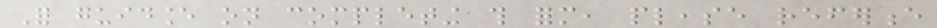For guidance on completing this form, please reference
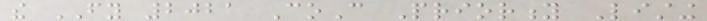the FY 2021 CoC Priority Listing
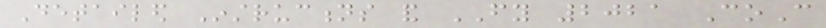Detailed Instructions and FY 2021 CoC
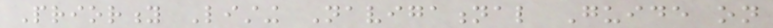Priority Listing Navigational Guide on
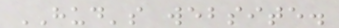HUD's website.
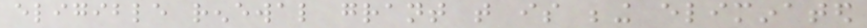eligible renewal grant that is being eliminated
